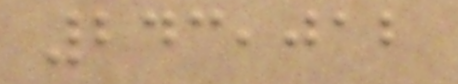243,012
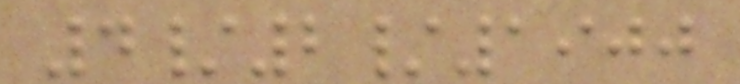4/2/1900
